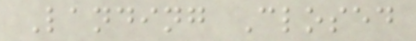Landing Closed
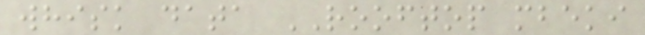whisk data ROOFTOP mbeki
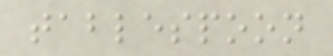tablespoon
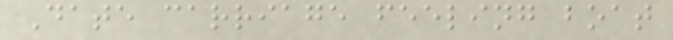Date carriage feeling boat
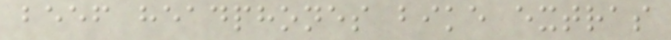beef headphones bike extras
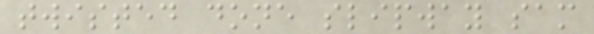twisted done slipway sam
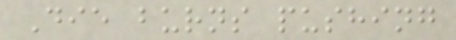Die burns pushing
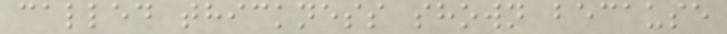called thickness shown because
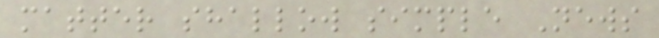matter shallow simple News
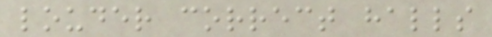louder correct halls
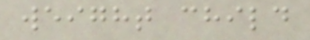weight child
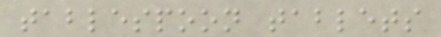tablespoon tablets
